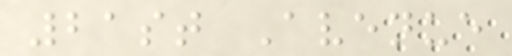21st Avenue
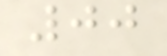00
